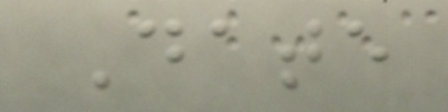Date
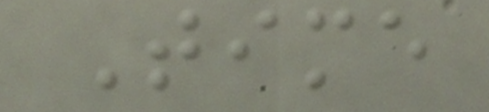Time
